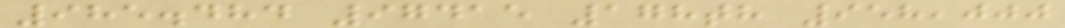985.484 97415 178th 958,000
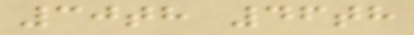30th 46th
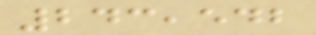243,542
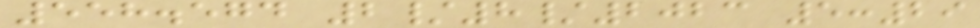558.574 2/8/2023 5:29
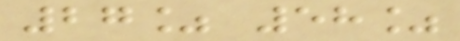27% 58%
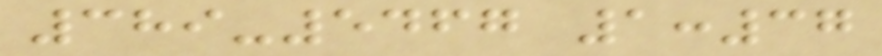389-5467 1:37
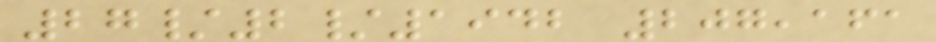27/2/1942 207,161
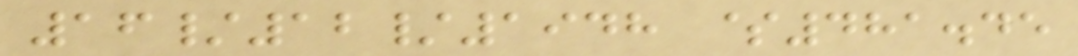16/12/1948 $481.45
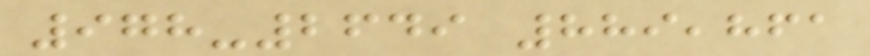978-2649 889,861
